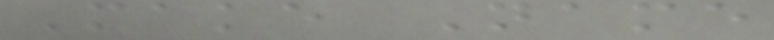Make Name
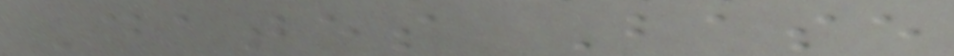Dates Base
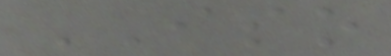ISO
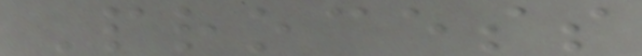Process
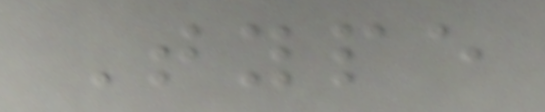Type
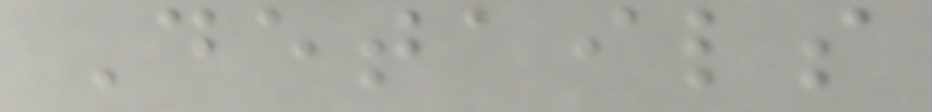Details
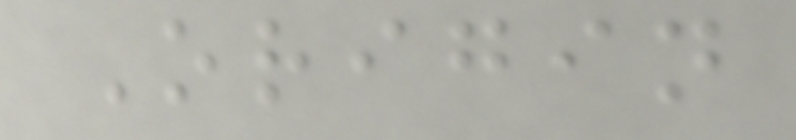Origin
